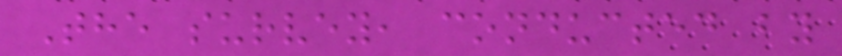The survey, conducted by
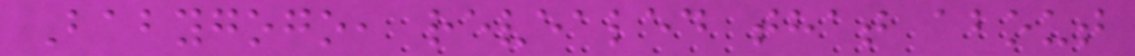Babygogo, revealed that about
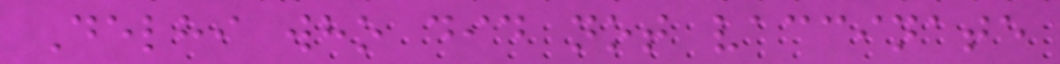Delhi who did not vaccinate
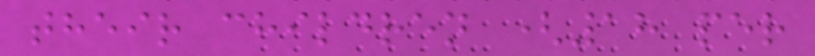their children (18 per
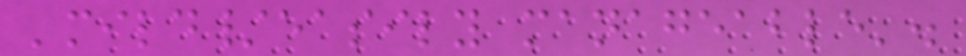'mild/easily manageable'.
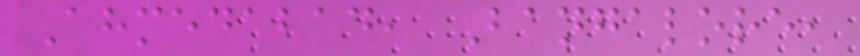Ahmedabad, Bangalore,
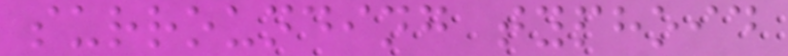surrounding typhoid
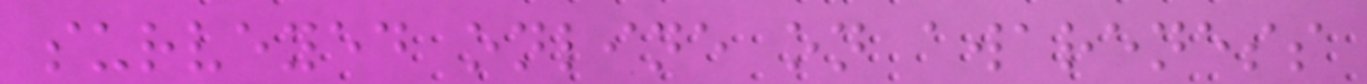surveyed online on awareness
